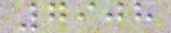7908
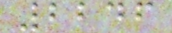2246
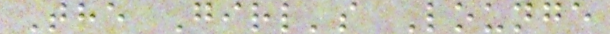The Girl's Lounge
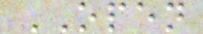OPEN
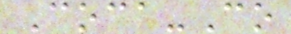Coca-Co
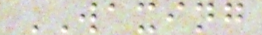WAXING
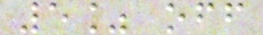5% off
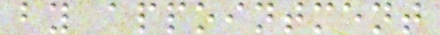by appointment
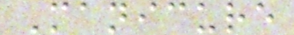Manicure
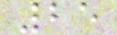25
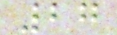27
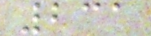231
